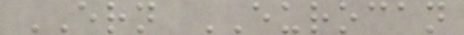ERN EUROCAN
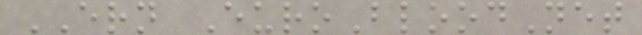ERN EuroBloodNet
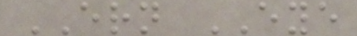ERN EYE
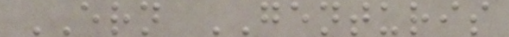ERN GENTURIS
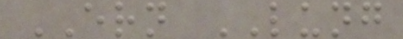ERN LUNG
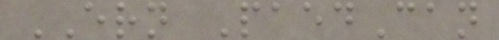ERN PaedCan
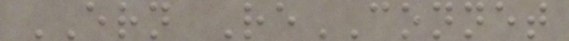ERN ReCONNET
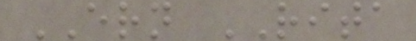ERN RITA
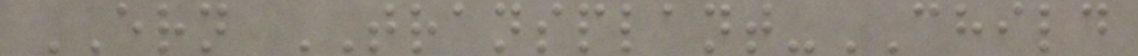ERN TRANSPLANT-CHILD
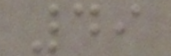49
